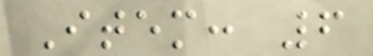Item: 6
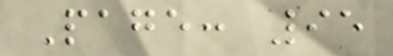Page: 95
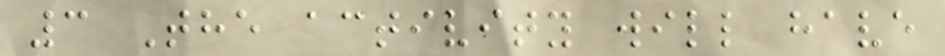3 The activity will have
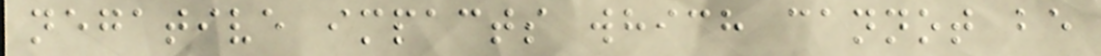negative impacts which cannot be
